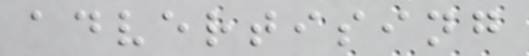advertising
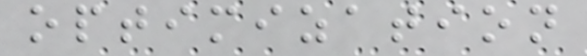optimization
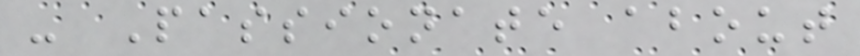- Passionate about
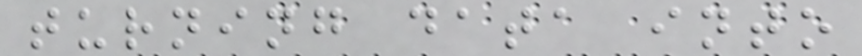turning data into
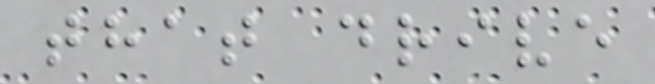that drive
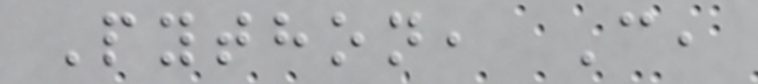Python, C,
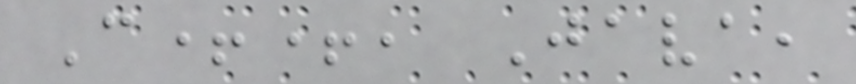C++, Java,
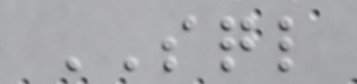SQL
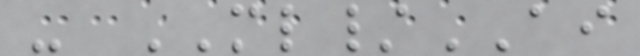- ML/AI
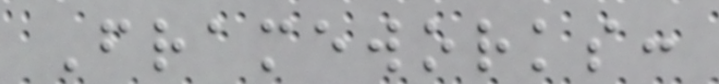Frameworks:
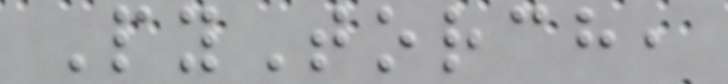PyTorch,
